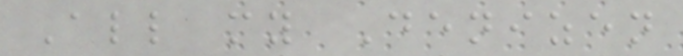All my Denizen
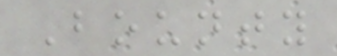Bounty
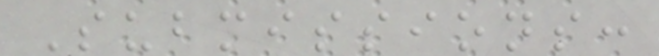Submissions:
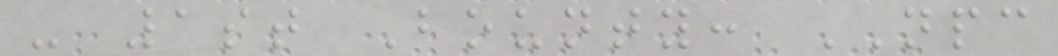- 1st Bounty: NPC
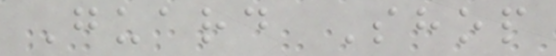Guard Shop
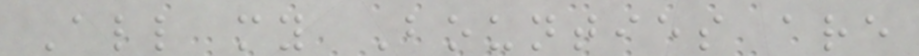All my Bounties are
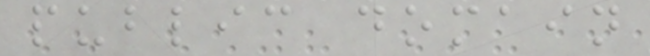public domain
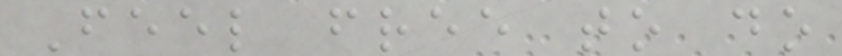Feel free to do
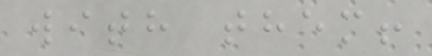with them!
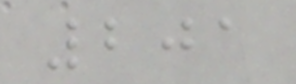201
